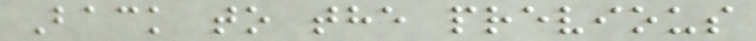Back to the previous
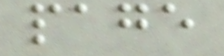page
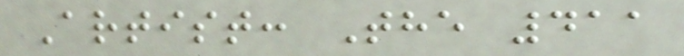Artist: The 411
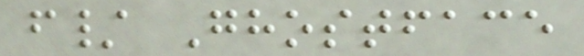f/ Ghostface
